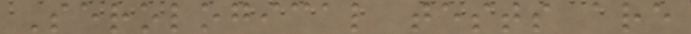Serological tests are
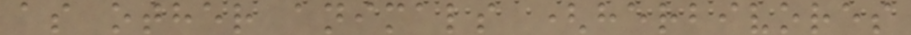as other animals (herbivores
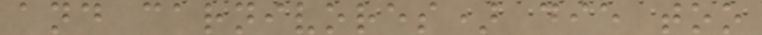and carnivores) die too
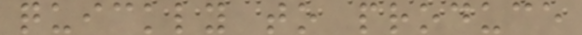quickly to produce
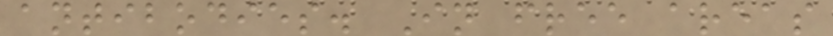antibodies. In free areas
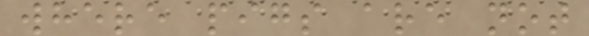where pigs are not
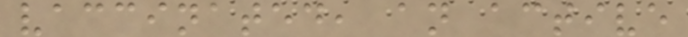vaccinated, an active
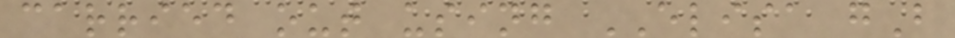carried out using ELISA gB
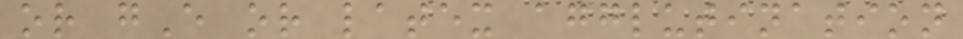or gE or latex agglutination
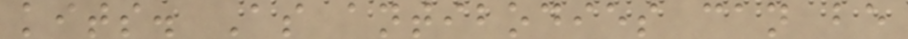kits. As antibodies can be
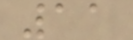11
